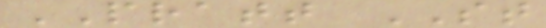PRATT ST
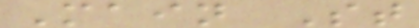Main St
